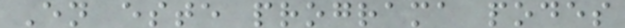En este programa podes
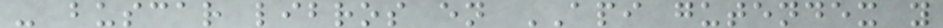- buscar libros en API gutendex y
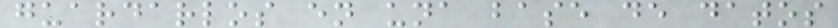guardarlos en una base de datos
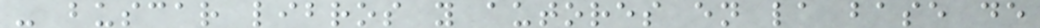- buscar libros y autores en la base de
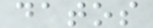datos
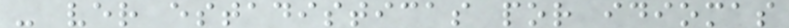- ver estadisticas por idiomas
